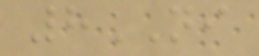8NI
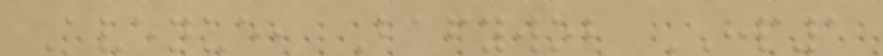Avenue, Bafywob HP1
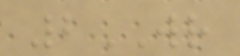2WR
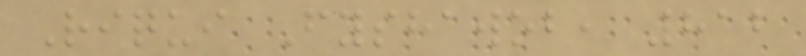Riqui Fyshawob, 812
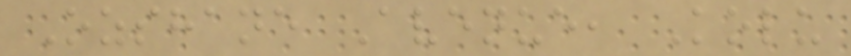Ozshane Avenue, Kolu
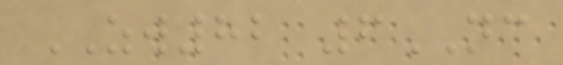ZW82 6NC
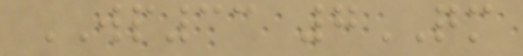WP33 7QM
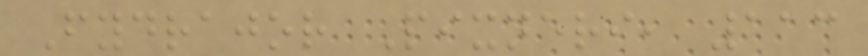Fydrajor Pixneri, 113
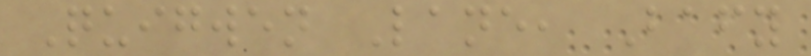Quigwen Lane, Bafy
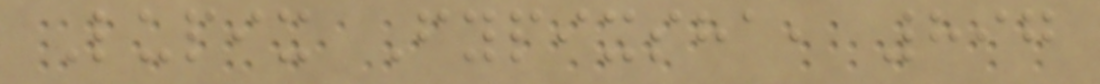Lupix Fypixsha, 897
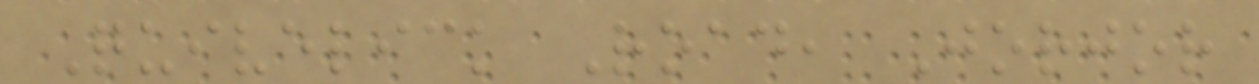Quivelick Road, Jorjor
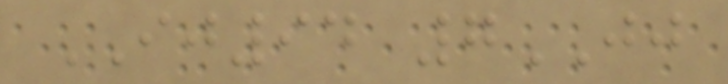IJ94 7JJ
